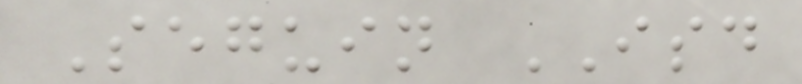Seguin ISD
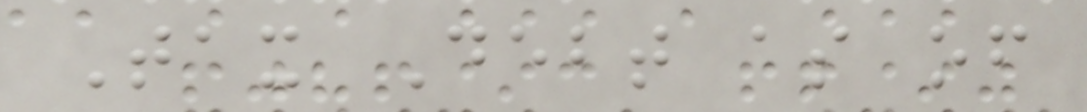Tax Debt as of
